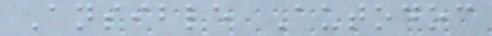Ansible Autodoc
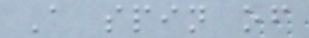A spin of
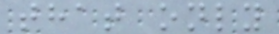that only
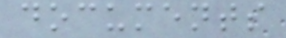documents
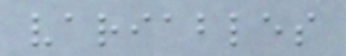variables
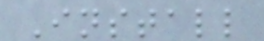Install
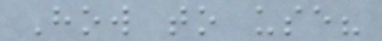How to use?
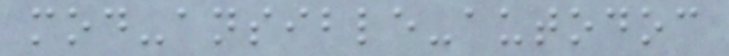mod-ansible-autodoc
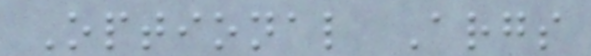Optional Args
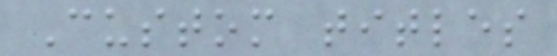Custom titles
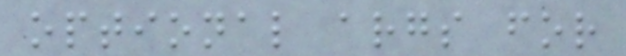optional args for
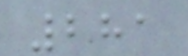281
